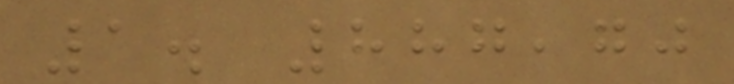1. 887,70
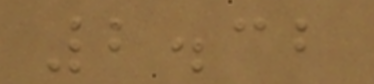2.32
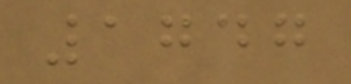1747
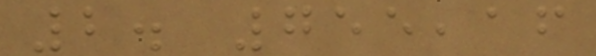2. 755,16
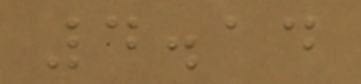4.14
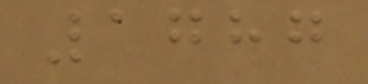1787
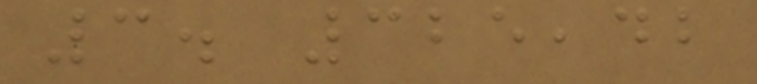3. 325,42
